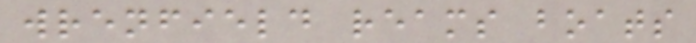wrenfield reams boats
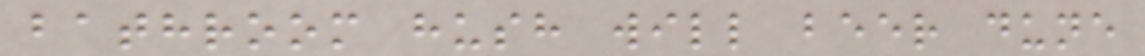bathroom hush will beer dune
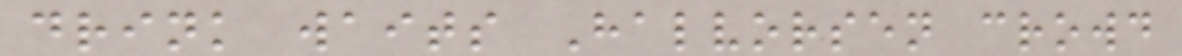drink waits Halvorsen crowd
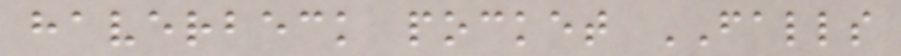haverbeck pocket FALLS
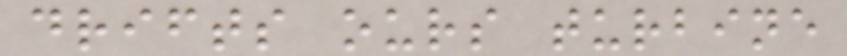drifts ours turbine
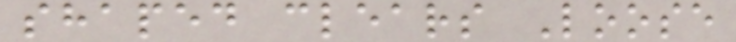shaped clears Loose
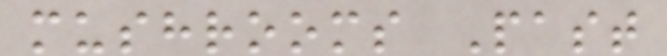mushrooms Past
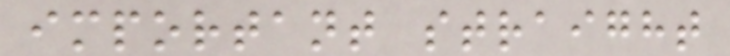important straight
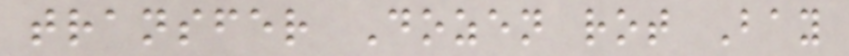transfer Dozen rot Bay
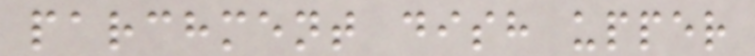parchment dish upper
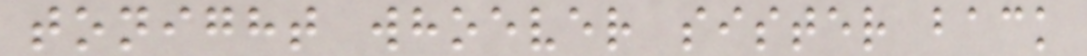tonight whoever sister back
